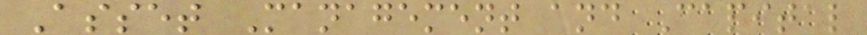Asset Management and Capital
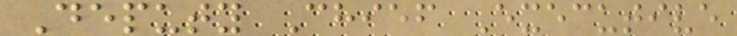Deputy Chief Executive
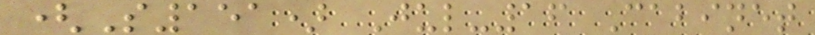(S151) Jul-16 Cabinet
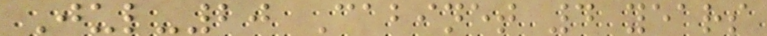Jul-20 Cabinet 4 years
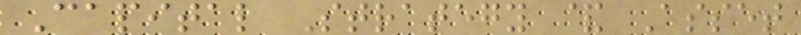Capital Strategy & Asset
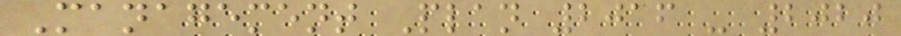Management Plan 2016 - 2020
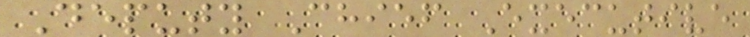Deputy Chief Executive
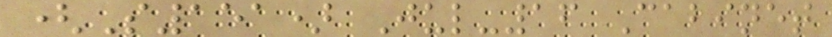(S151) Jul-16 Cabinet
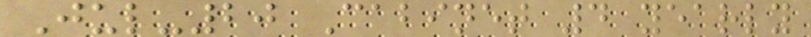Jul-20 Cabinet 4 yearly
